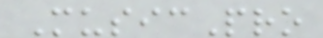MusicPro
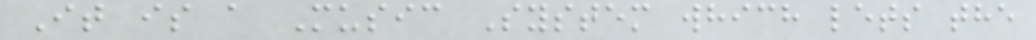It is a Music System which lets the
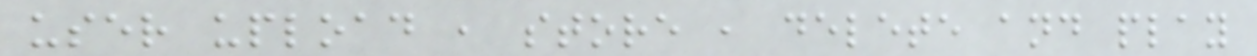user upload , store , delete and play
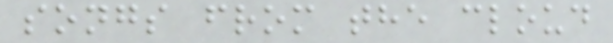songs from the cloud
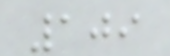109
